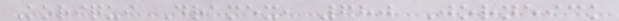Koriqui Dramex, 680 Jorneick
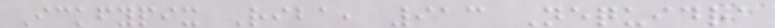Ickfypix Riba, 913 Nequidra
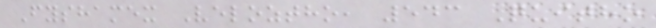Fyshamex Veloztho, 543 Quitho
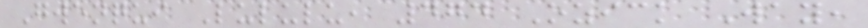Gwenqui Lululu, 474 Ozick Way,
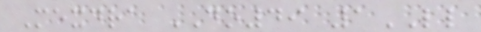Mexdra DO49 1LL
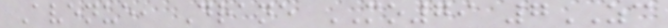Avenue, Drane MO79 7ZC
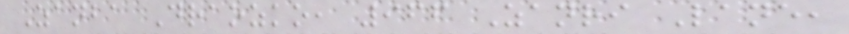Zanba Draozko, 966 Zanri Lane,
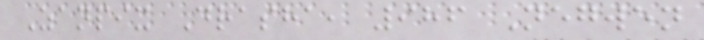Zanpix Drasha, 986 Negwen
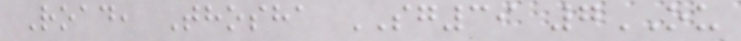Road, Thosha SG39 7OU
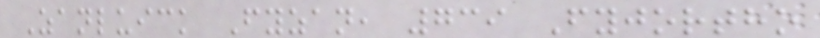Zanluick Fyzan, 739 Fyjortho
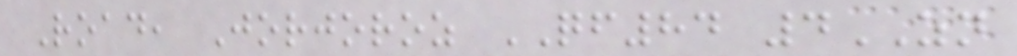Road, Jorjoroz QF84 4ZN
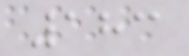183
